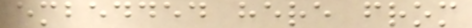embedded here from
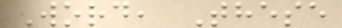Word, These
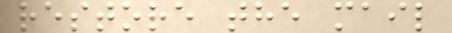restore the mail
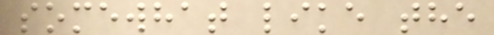somewhat like the
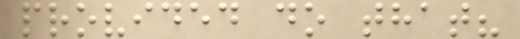provided do that?
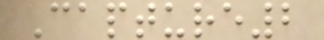Capture2
